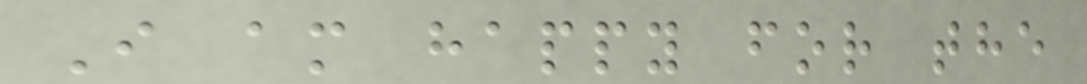I am happy for the
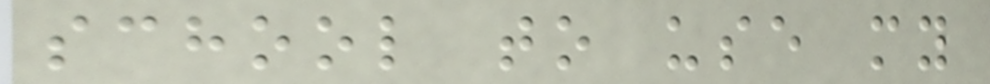school to use my
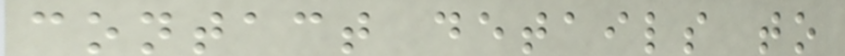contact details to
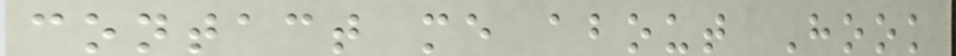contact me about Hook
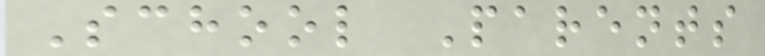School Parents
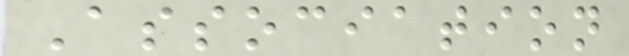Association
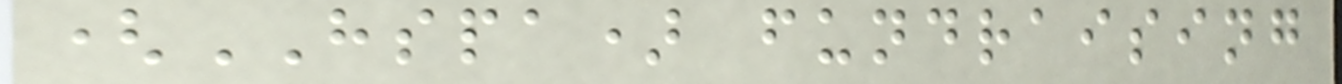(HSPA) fundraising
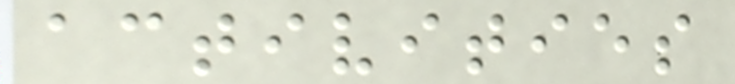activities
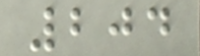204
